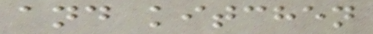and kitchen
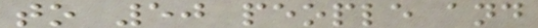to 50 people and
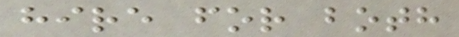hire for both
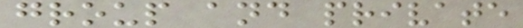group and private
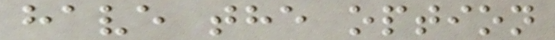have the option
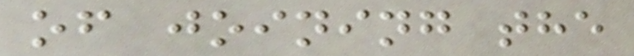of joining the
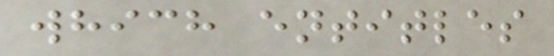which entitles
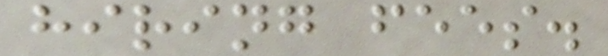hiring fees.
